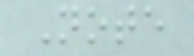Note
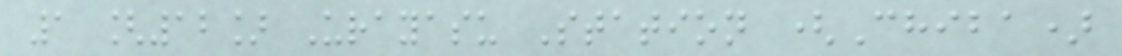1 [12] Urayasu Station (Chiba)
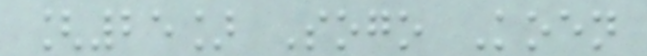[25] Sogo Koen
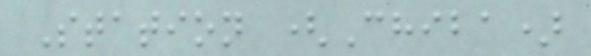Station (Chiba)
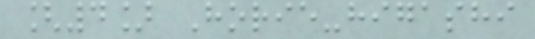[4] Horie-higashi
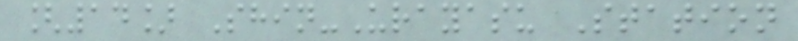[14] Shin-Urayasu Station
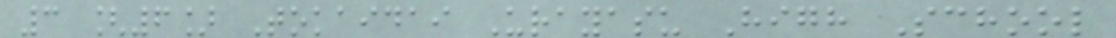3 [6] Tokaidai Urayasu High School
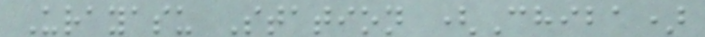Urayasu Station (Chiba)
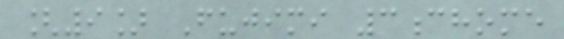[9] Fujimi 3chome
